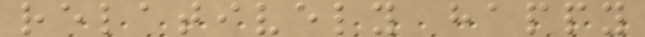relatively happy
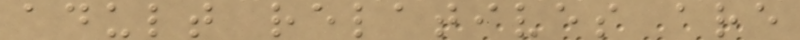adult relatives are
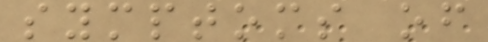symptoms of
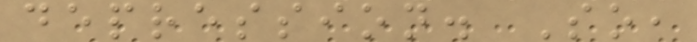depression. So,
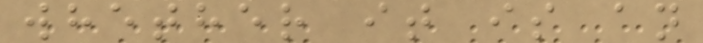whether it is an
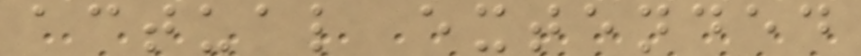actual extended
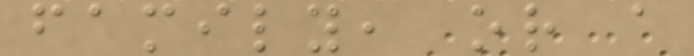family, or a
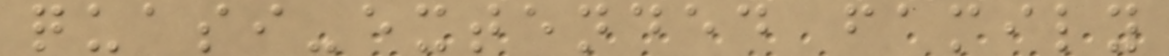quasi-extended family
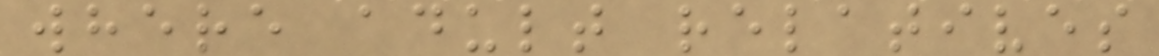where adult relatives
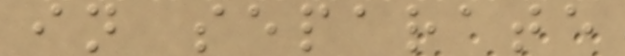in separate
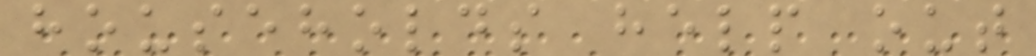households help out
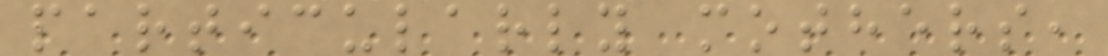particularly mothers,
